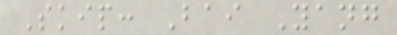Skip: Bai Yang
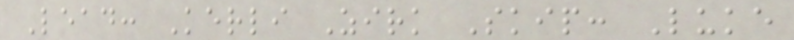Lead: Kerli Zirk Skip: Luke
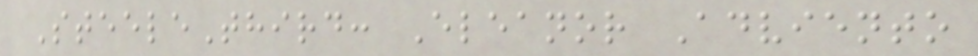SteeleThird: Eleanor Adviento
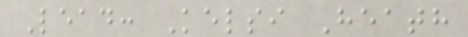Lead: Kelsi Heath
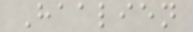Haalien
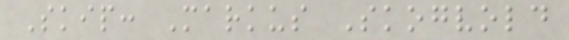Skip: Markus Skogvold
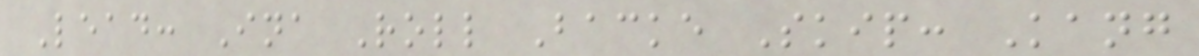Lead: Ina Roll Backe Skip: Kang
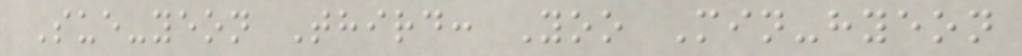Sue-yeon Third: Yoo Min-hyeon
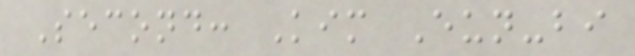Second: Kim Eun-bi
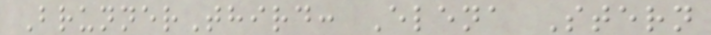BrunnerThird: Elena Stern
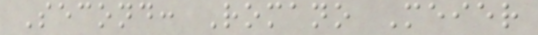Second: Romano Meier
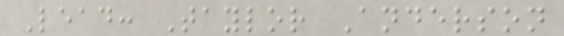Lead: Taylor Anderson
